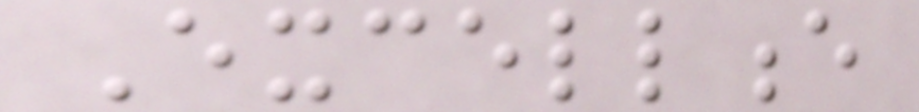Excellence
